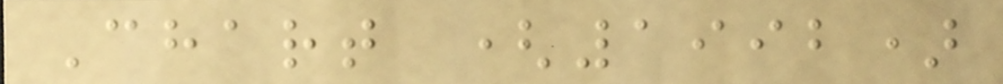Chart (1992)
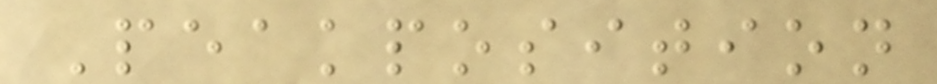Peakposition
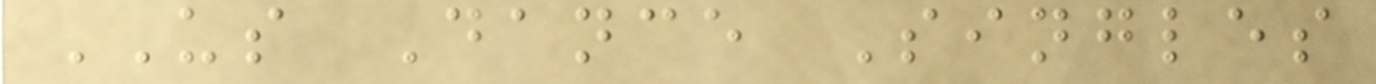US Dance Singles
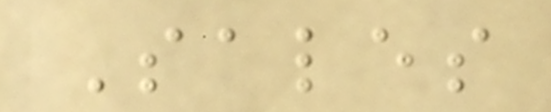Sales
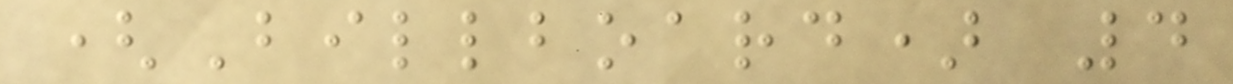(Billboard) 4
